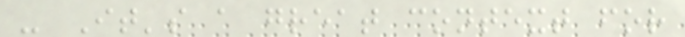- It's a great context for
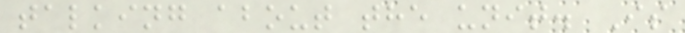talking about the unit. Is
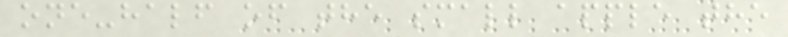one-half of the small apple the
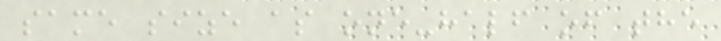same size as one-half of the
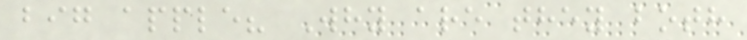big apple? Why are they both
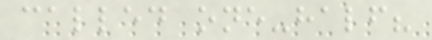called one-half?
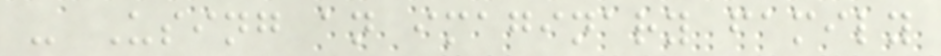- Using an imaginary family
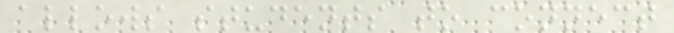allows students to connect
